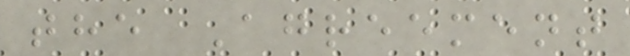the Agreement
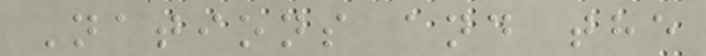Nations and the
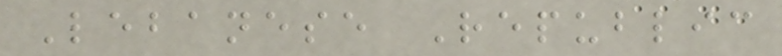Lebanese Republic
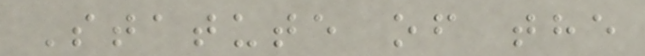Statute of the
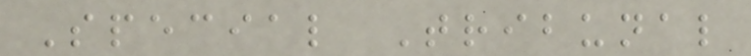Special Tribunal
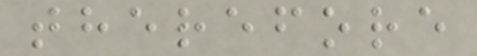therefore
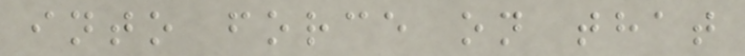into force on that
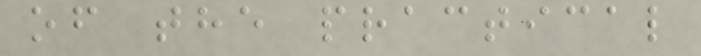of the practical
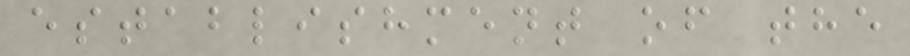establishment of the
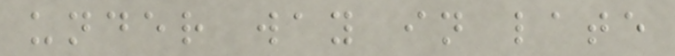under way in late
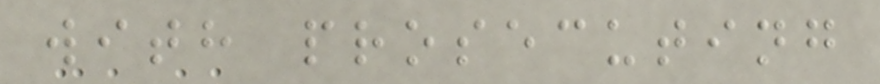with prosecuting
